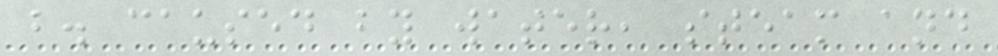b. caused by water, steam and
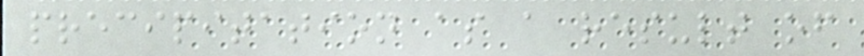precipitation as a result of
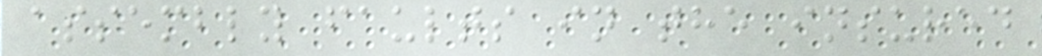assembly faults in the insured
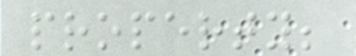property;
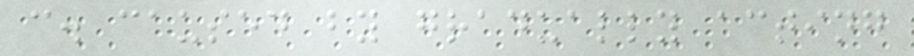c. caused by gradually acting
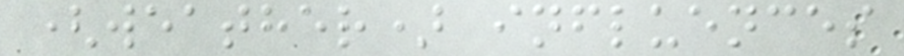(weather) influences
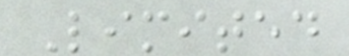Limited
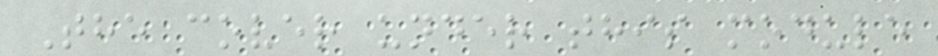The cover under this module
